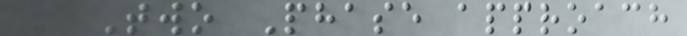- Two Phase approach
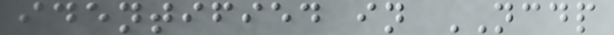identified in NCDP
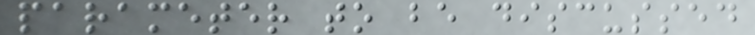parameter to be discussed
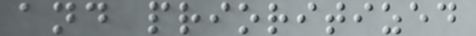and prioritized
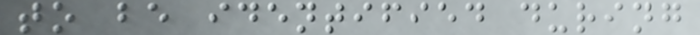to be identified during
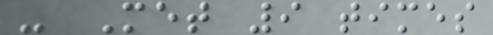- Met 9 times
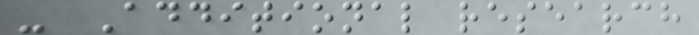- Additional research
